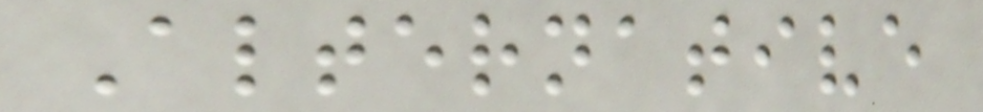Alternative
